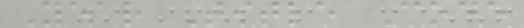Year Title Code
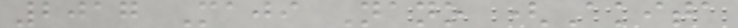2017 Maji Nano (Akita
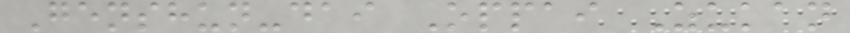Genshun-dai Oppai Zukan
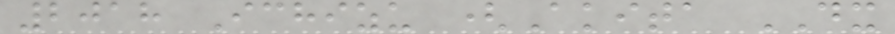2018 Ichizu (Akita DX
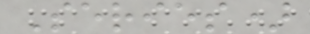Series)
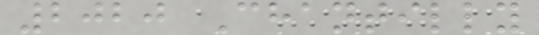2020 Chantilly
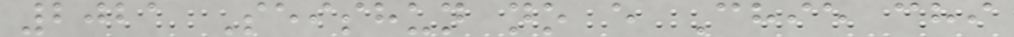2021 Seishun no e Chie chi
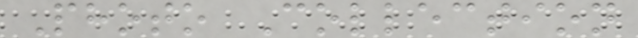Photo Collection
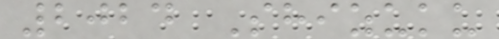2024 Shizuku
